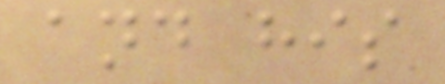and his
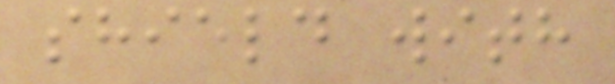shield with
